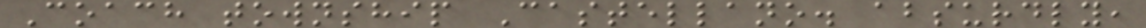Coach township Castellano. absurdly,
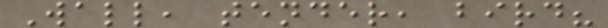Wall, tender, bird?
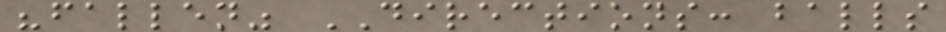"fallen" DIRECTIONS: balls
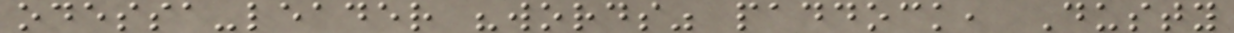odessa-leader "words" paddock, Dusty
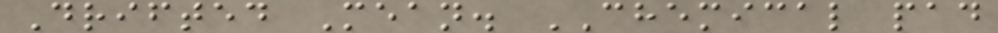Drifted Mean. CHEMICAL pad
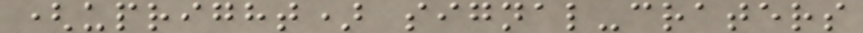(upright) signal-craters
